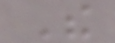The
